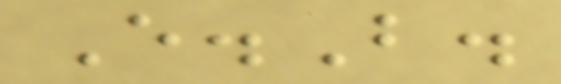E.B.
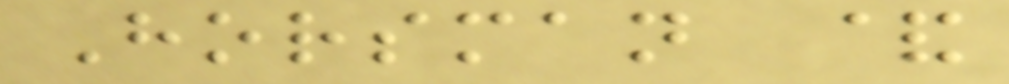Horsman &
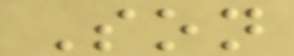Son
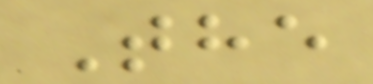The
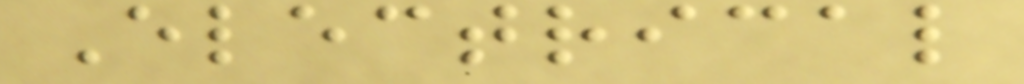Electrical
